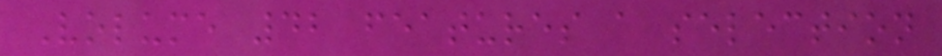Volume 42 features a selection
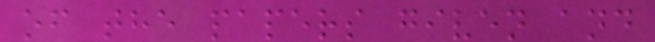of the papers given and
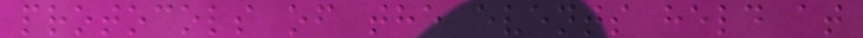protocols of the events held at
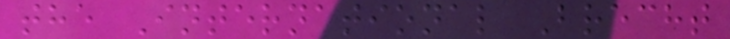the International Brecht
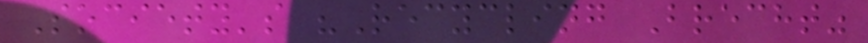Society's "Recycling Brecht"
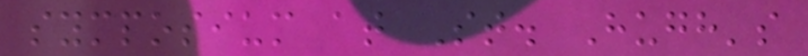symposium at St. Hugh's
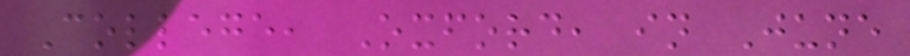College, Oxford, in June
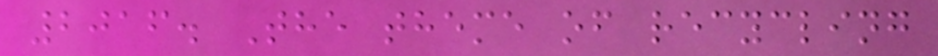2016. The theme of recycling
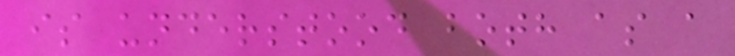is understood both as a
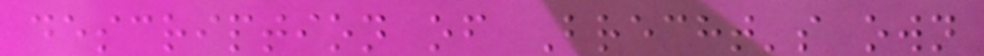description of Brecht's own
